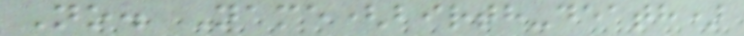No. Name(birth-death)
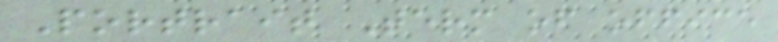Portrait Term of office
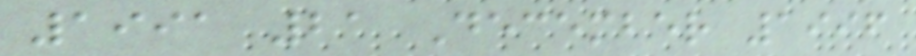1991 21 December 1996
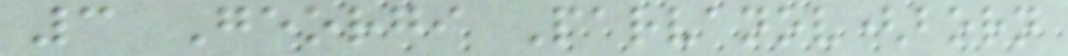3 Georgi Parvanov(born
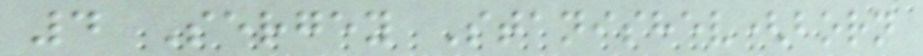4 Sergey Stanishev(born
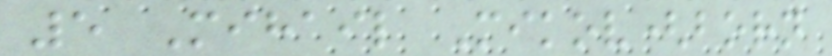5 Mihail Mikov(born
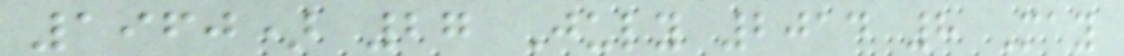1960) 27 July 2014 8 May
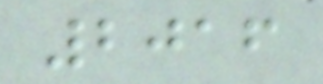2016
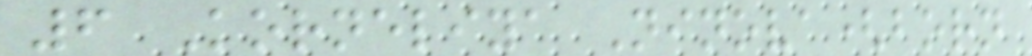6 Korneliya Ninova(born
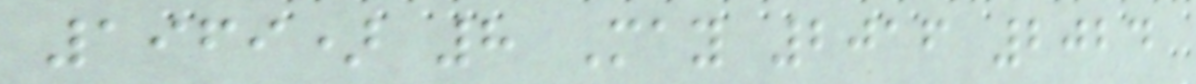1969) 8 May 2016 2024
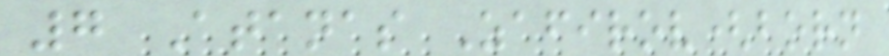7 Atanas Zafirov(born
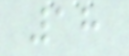18
